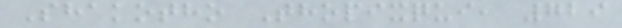Shakotho Thopixqui, 729
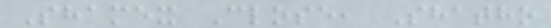Shamex Close, Shatho
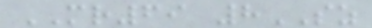MR69 8SZ
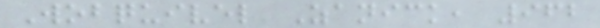Wobquivel Zanick, 962
